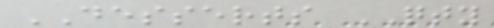DESSERTS QTY
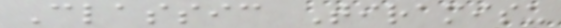Classic Tiramisu
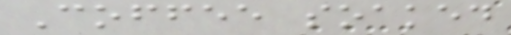Coffee soaked
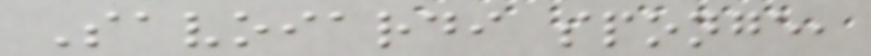Savoiardi sponge,
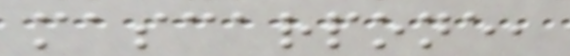mascarpone,
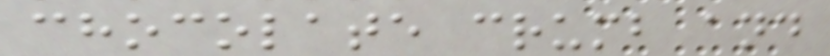chocolate crumb and
